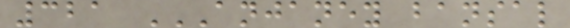321 ANJANEY BANSAL
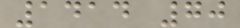1414 70
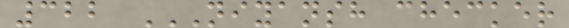322 NIYANSH CHECKER
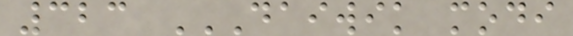323 DAIWIK MODI
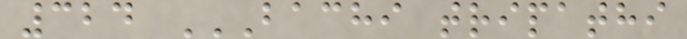324 BACHI TRIPATHI
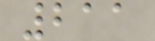211
